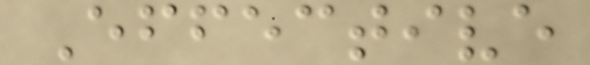Effective
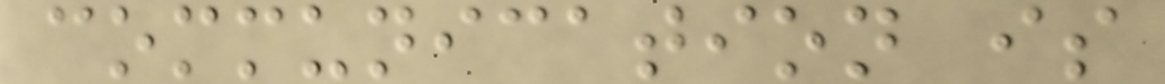communication is
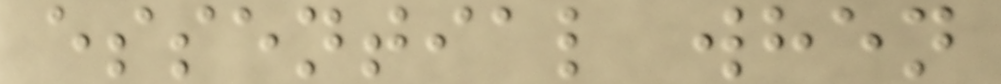essential when
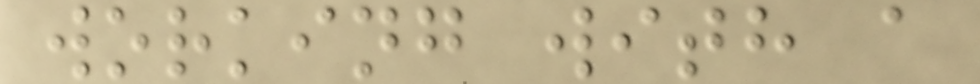working with a
